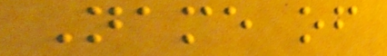Name of
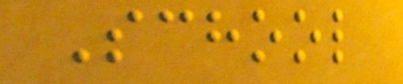School
